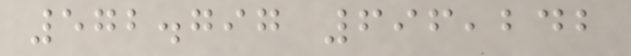572.797 696,242
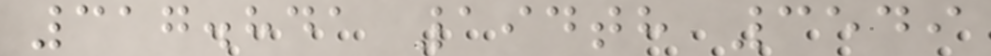317.841 194th 3549
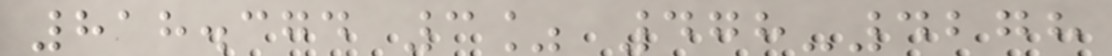818.374 3% 478-4278
